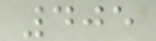405
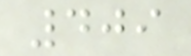409
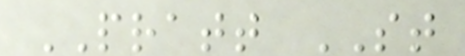PRATT ST
